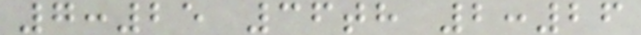7:25 36th 2:26
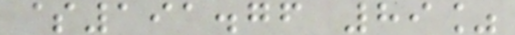$191.76 89%
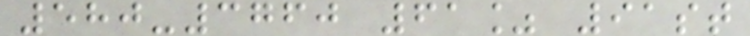580-3760 61% 91st
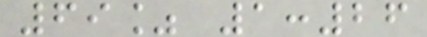69% 1:26
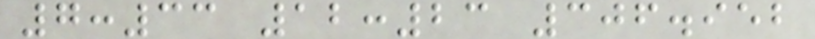7:33 12:23 306.952
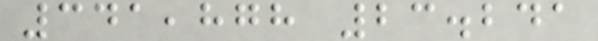341,878 23.241
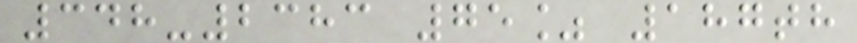348-2383 75% 187th
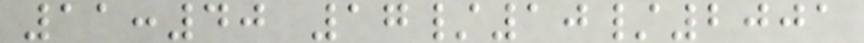11:40 17/10/2001
